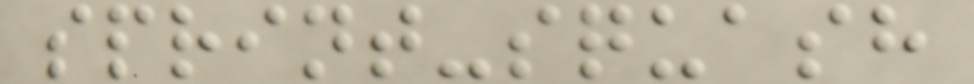sprint-squash
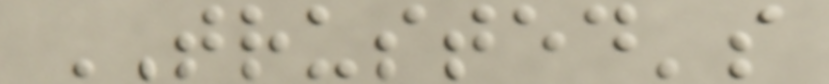TRUSTED's
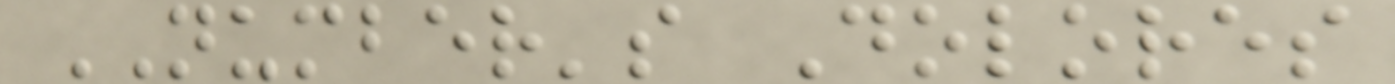NUMBER's Dolores
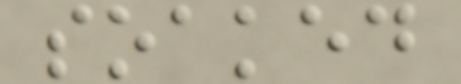soaked
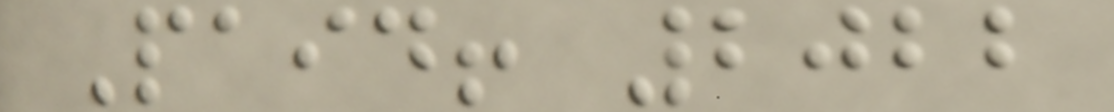Paid! 2022
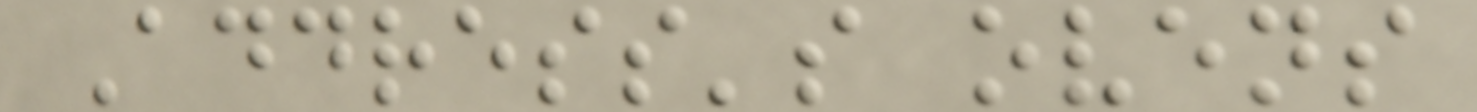Address's ovens
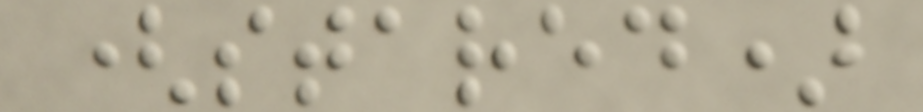(stared)
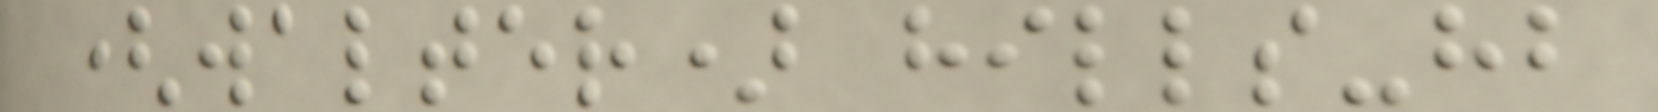(walter) hills-hb
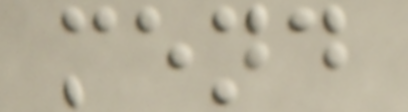mend
